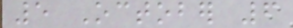5 October 6
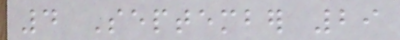4 September 29
